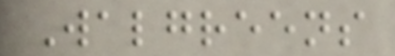Walgreens
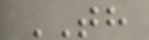TH
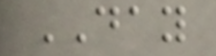DAY
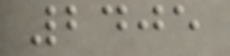2405
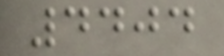4404
